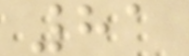81
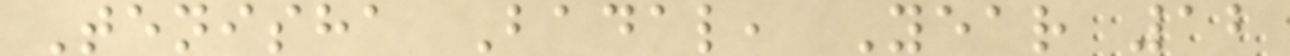Tenisha Badal, Year 12
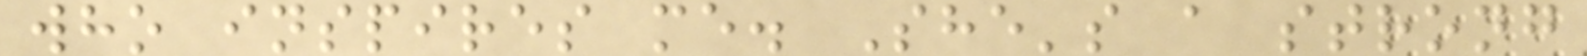who inspires me. She's a strong
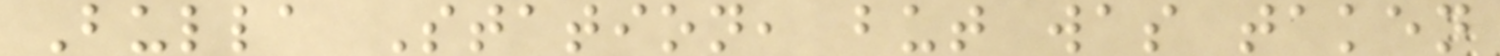Bulla Station, but was taken
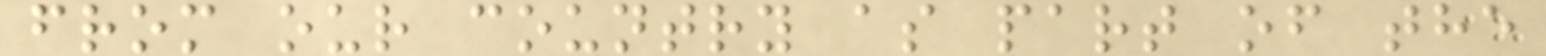from our country as part of the
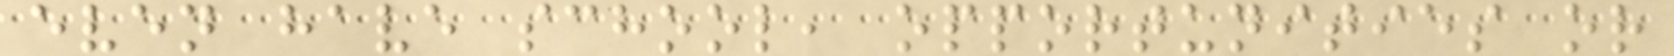even have school, opportunities or
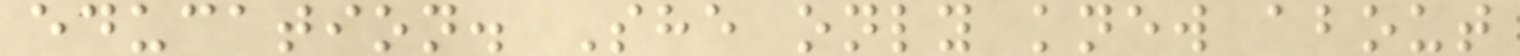education. She only knew about
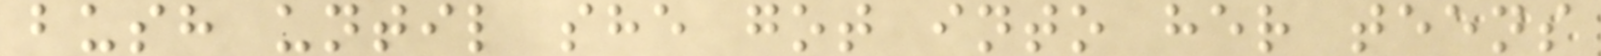bush until she got into her teens
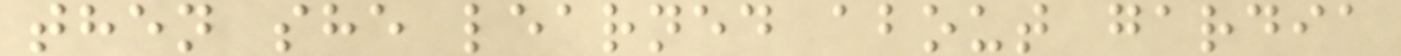then she learned about gardia
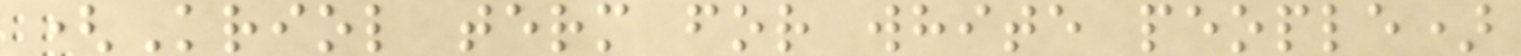(Kriol term for white people)
